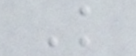K
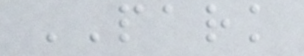PARK
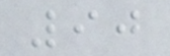90
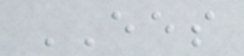EES
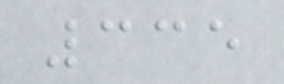335
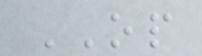OP
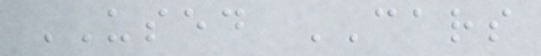USED CARS
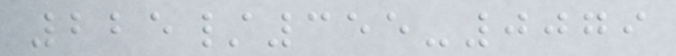225/355-0079
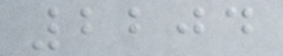2204
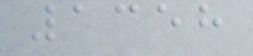1358
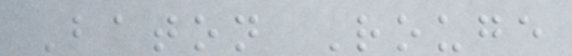Baton Rouge
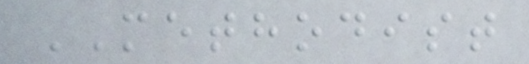METHODIST
